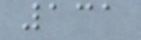131
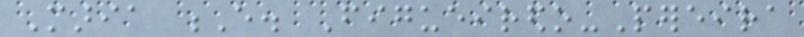Maria E. Figueiredo-Pereira
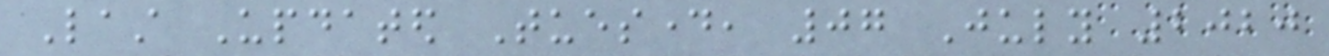Last Updated Tuesday, 07 July 2020
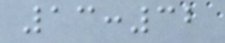13:32
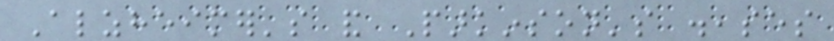Alzheimer's and Parkinson's diseases
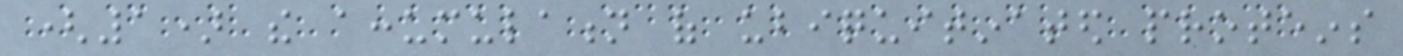(1) the accumulation of ubiquitinated proteins
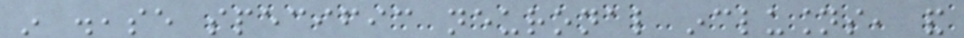in disease specific neuronal inclusions, and
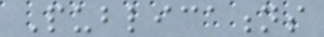Publications
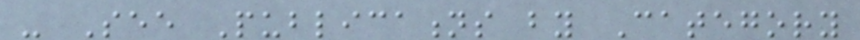- See Publications by Category
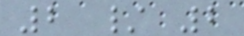2 / 2
